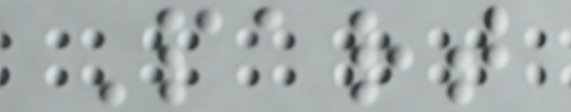Part
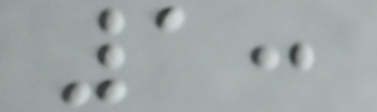1:
